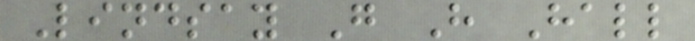Lindsay G H Hall
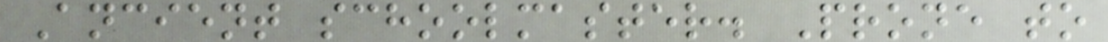Ancient schoolmaster. Prone to
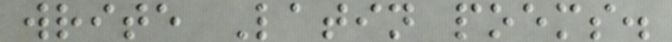write Latin poems.
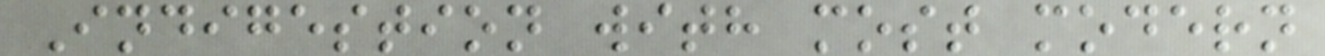Indigestion with most modern
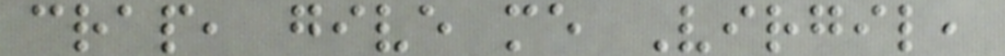crap, give me Virgil,
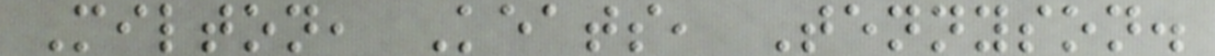Milton, Keats, Tennyson.
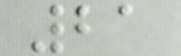21
